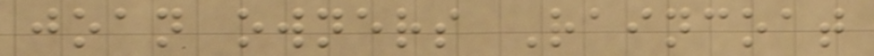joan owners Raincoat
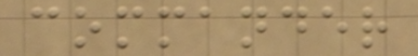commander
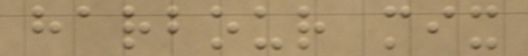harbour mix
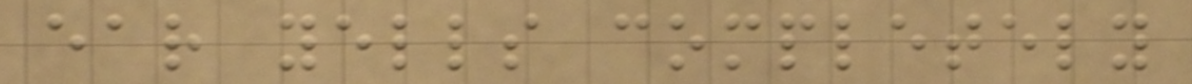ear yells completely
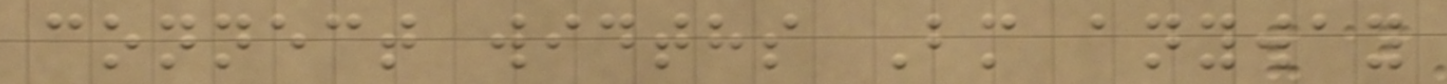connect widths Bm anyway
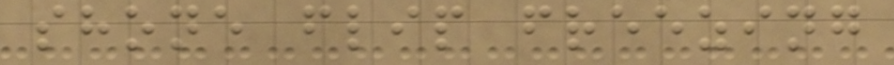shone flip freezing
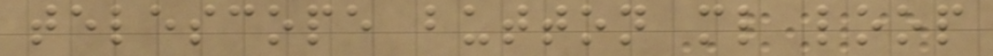telescope button ml loop
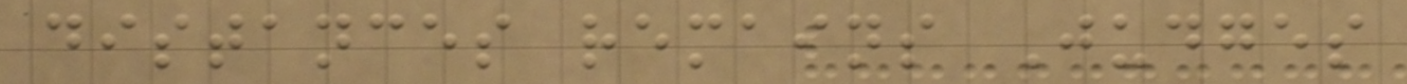distances remains Judges
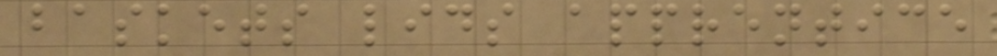baskets lids apprentice
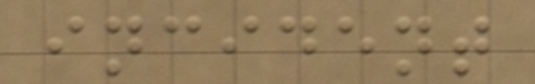incident
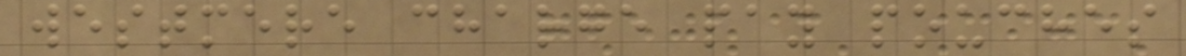westmere charge pay pouches
